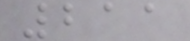211
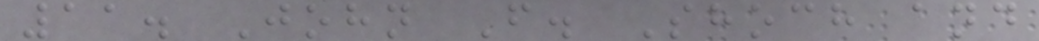11. John F. Shoch and
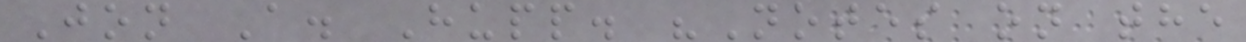Jon A. Hupp. "Notes on the
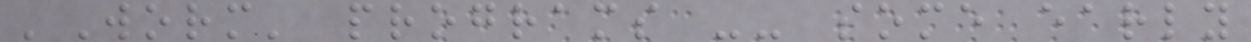'Worm' programs -- some early
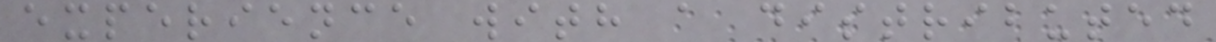experience with a distributed
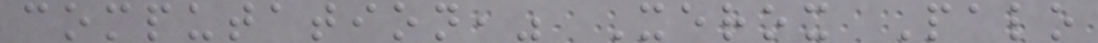computation," Xerox Palo
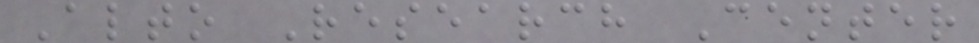Alto Research Center
